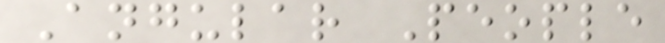Angular People
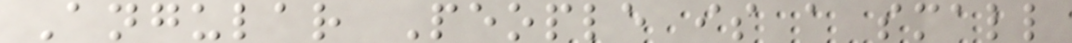Angular People is a small
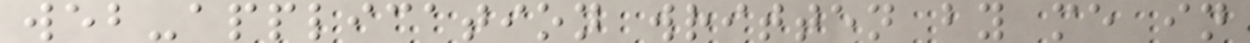web-application written by me in
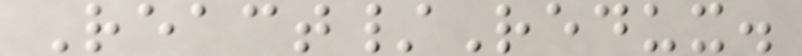React/Redux.
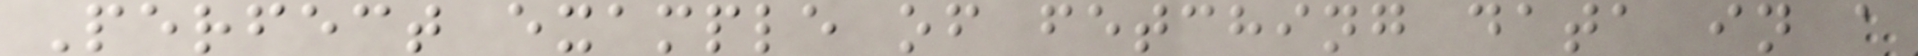Perfect example of fetching data in a
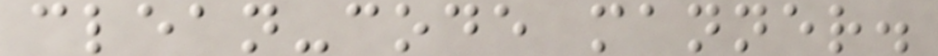clean-code manner.
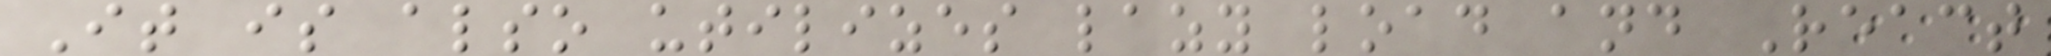It is also utilizes lazy load and React
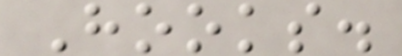Hooks.
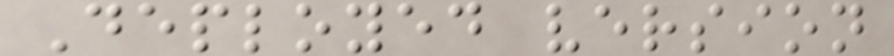Deployed version
